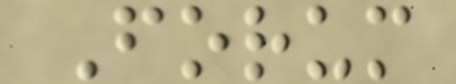Forum
